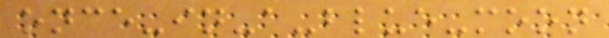once-in-a-blue-moon
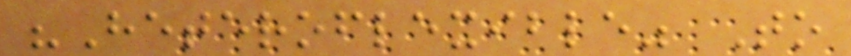"Heteroflexible" To
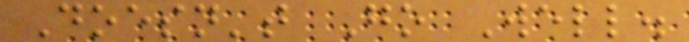Doesn't Go Well.
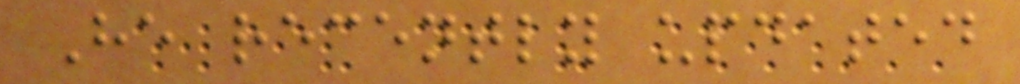He recently updated
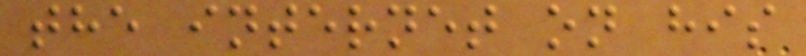the internet on his
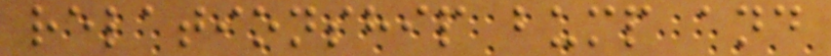relationship bump and
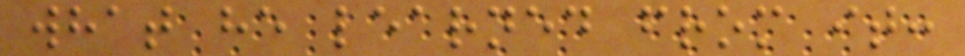what he learned from it:
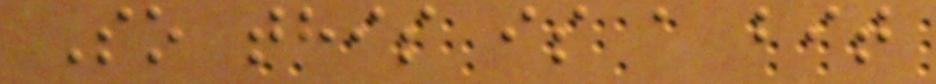So this is a bit
